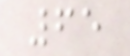65
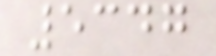5347
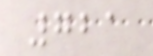721
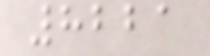8221
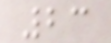23
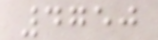4750
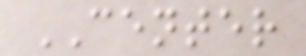CENTER
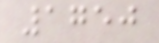1750
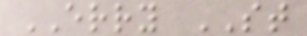ERRY ST
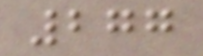277
